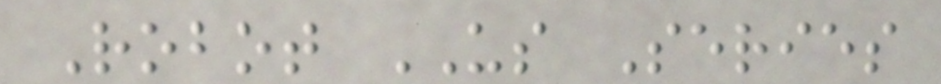Robot US Series
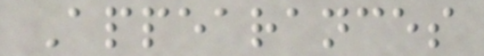Appearances
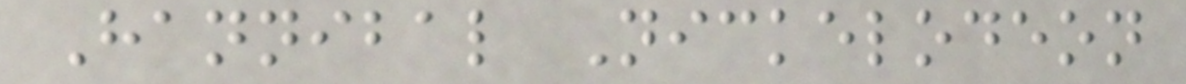Hannibal Nickelodeon
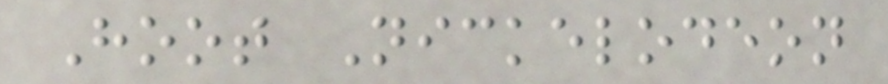Hoot Nickelodeon
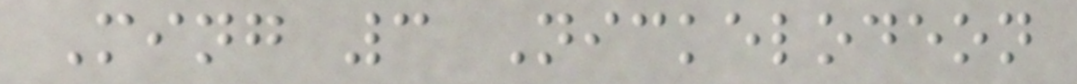Ming 3 Nickelodeon
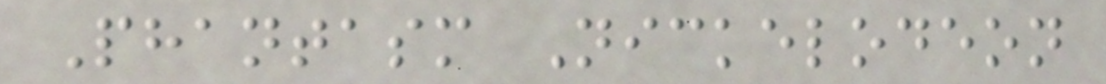Phantasm Nickelodeon
